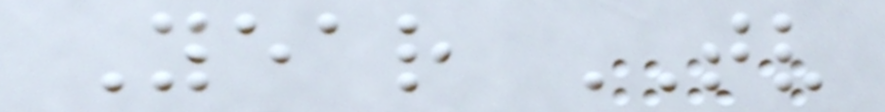Year TV
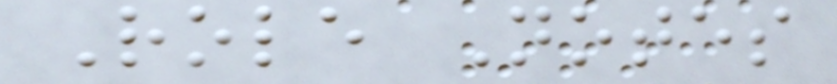Role Notes
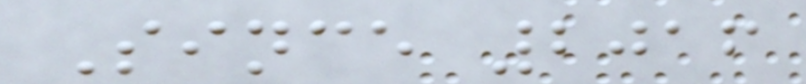Since 2016
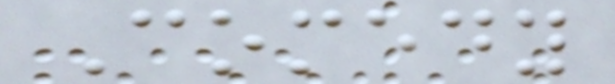Comedy
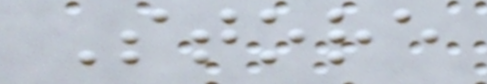Store
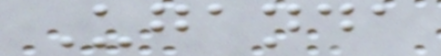Uganda
